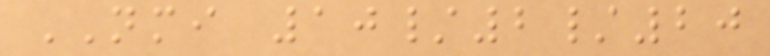NMI 10/2/20
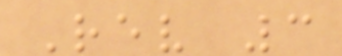Rev 3
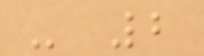- 2
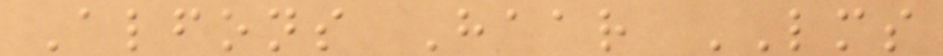Alfons Haar LMS
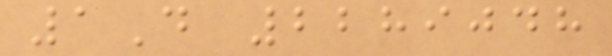1D 2289048
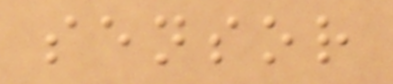sensor
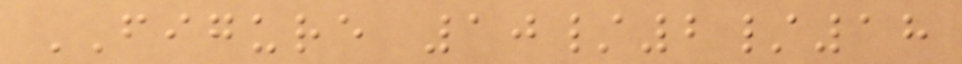FIGURE 10/2/18
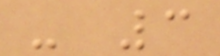- 3
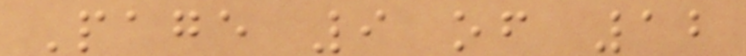Page 9 of 12
